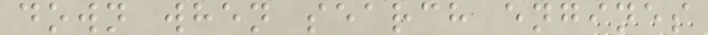down when search engines
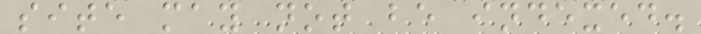site may not be indexed.
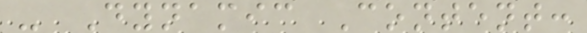- Dynamic Content:
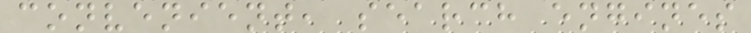convenient, search engines
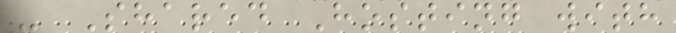- Shared Hosting with
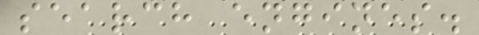search engines.
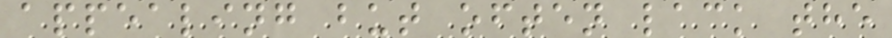appealing but often lack the
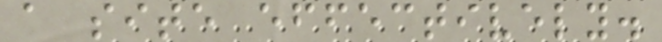a site effectively.
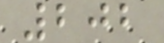202
